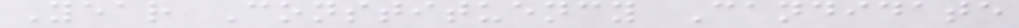Year Constituency Candidate
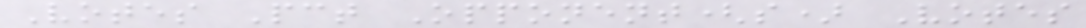Votes Pct Opponent(s) Votes
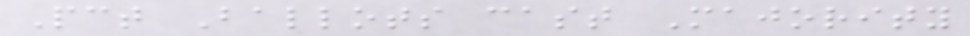Pct Ballots cast Majority
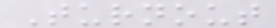Turnout
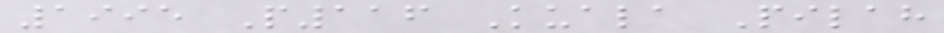1995 P116 Kuala Pilah
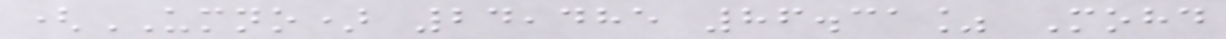(UMNO) 24,485 86.31% Mohd
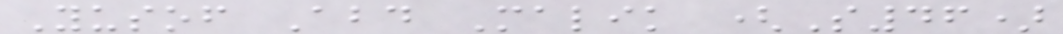Yusof Abd Malik (S46)
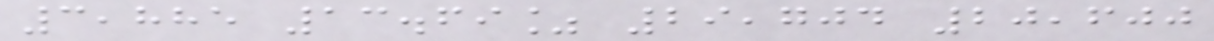3,885 13.69% 29,704 20,600
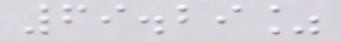69.29%
